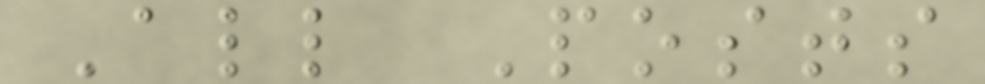All Posts
